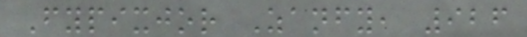Fypixjor Zanfy, 926
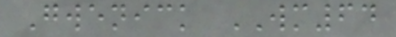Gwenick WM64
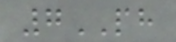7PH
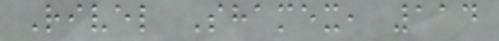Rivel Shamex, 114
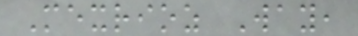Mexrioz Way,
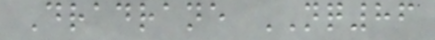Dradrane NQ86
